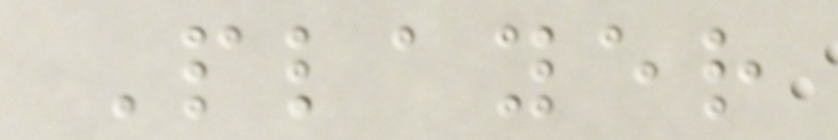Player
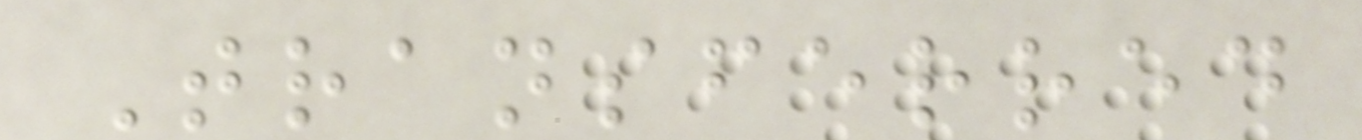Transferred
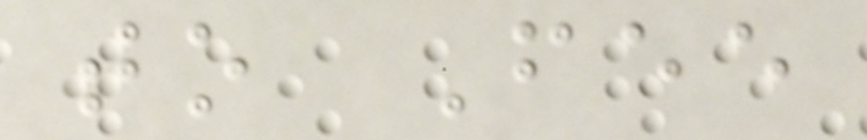to Fee
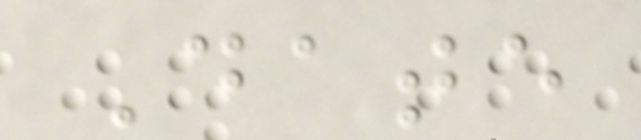Date
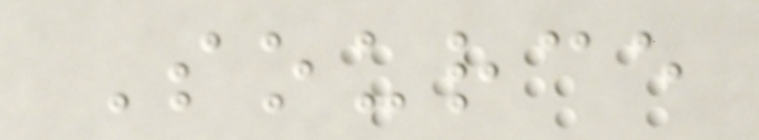Source
